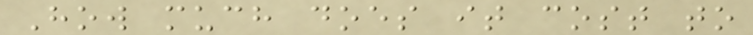How much does it cost to
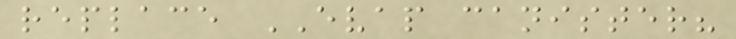replace EVAP canister?
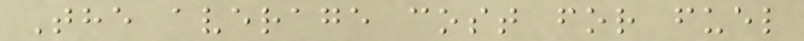The average cost for fuel
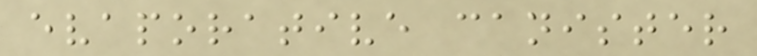evaporative canister
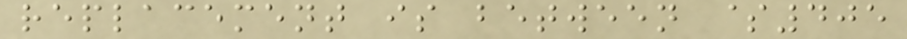replacement is between $405
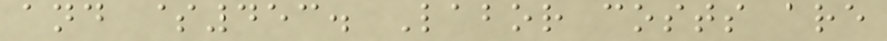and $453. Labor costs are
